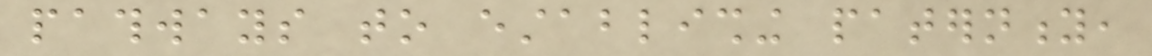pathways to establishing paternity,
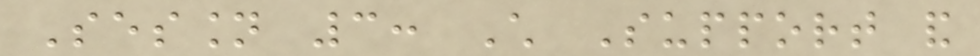Session 3: Child Support and
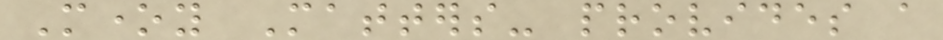Money Matters- provides a
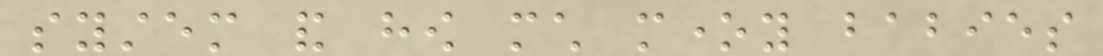system and how much money babies
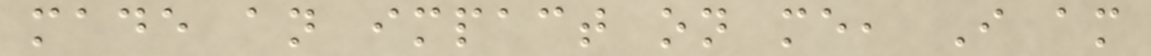made an impact on me, I am
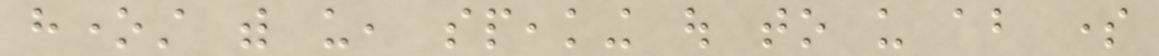honest with us, speaking out to us about some
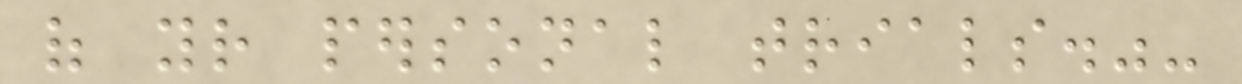of your personal trials."-
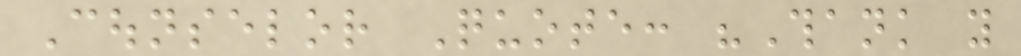Counselor Quote: "Thank you
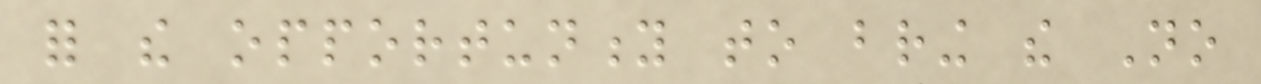for the opportunity to bring the No
